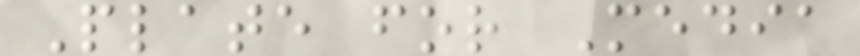Plate for Media
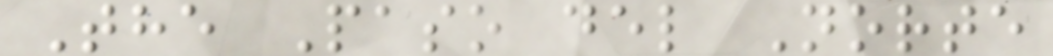The Paso del Norte
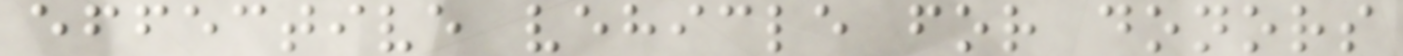effective vehicle for donors
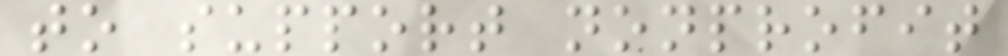to support nonprofit
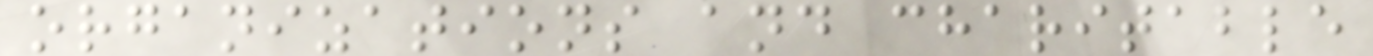organizations and charitable
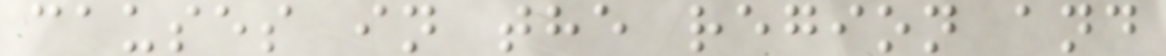causes in the region and
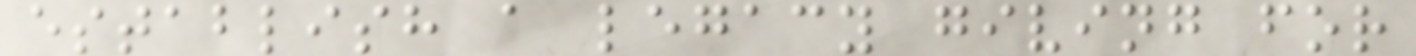establish a legacy giving for
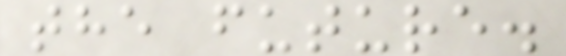the future.
